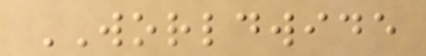WORLDWIDE
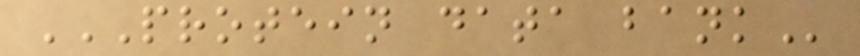PROTEIN DATA BANK
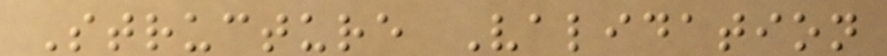Structure Validation
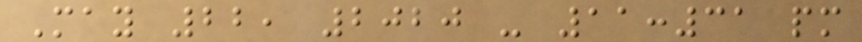May 22, 2020 - 11:31 pm
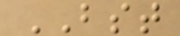BST
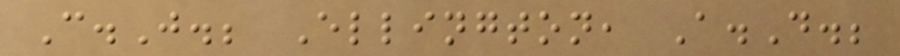C.J.; Ellington, A.D.;
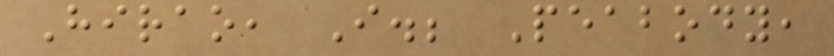Hirao, I.; Peabody,
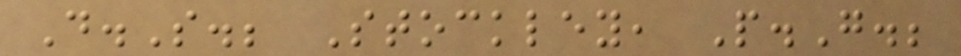D.S.; Stockley, P.G.;
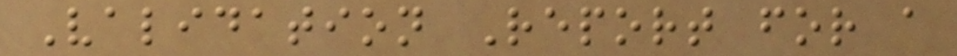Validation Report for a
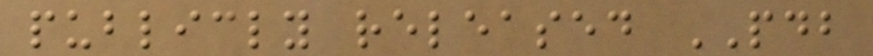publicly released PDB
